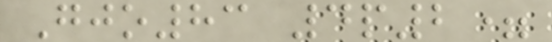Gjo83 4p2=
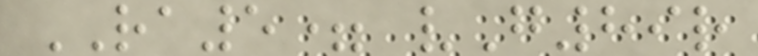RA5= vG89r
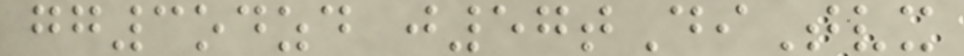gg3odzd j57tDiTvx
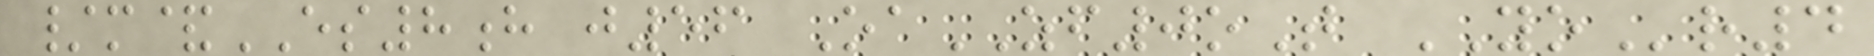/m&ES8h j56 OaZF0oT YOr4
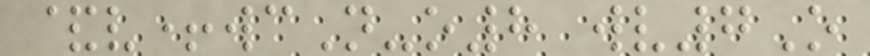&v+wcN-o8 wv7O
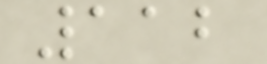112
